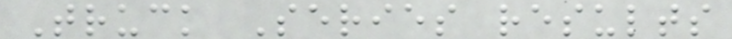Truck Series results
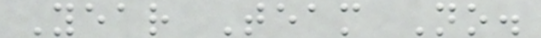Year Team No.
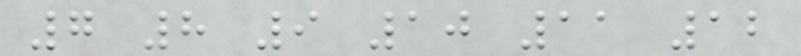7 8 9 10 11 12
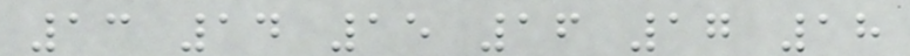13 14 15 16 17 18
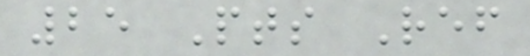25 Pts Ref
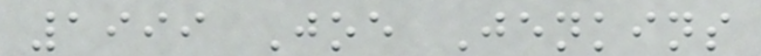1999 Joe Jenkins
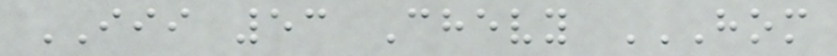III 53 Chevy HOM
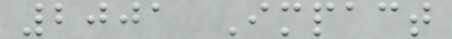2001 Impact
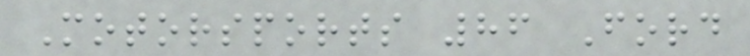Motorsports 86 Ford
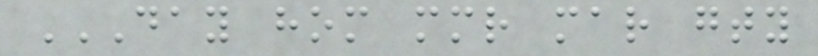DAY HOM MMR MAR GTY
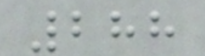288
